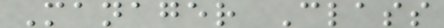Manager Class
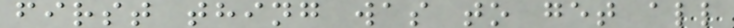first thing was to get all
